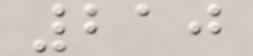210
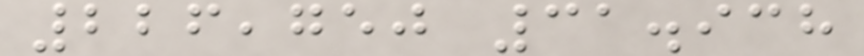226,750 31.938
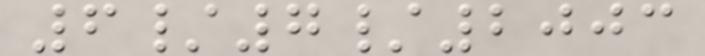6/7/2003
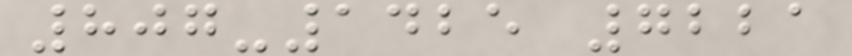807-1425 7221
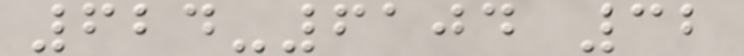624-6104 32
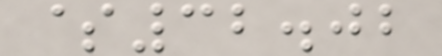$32.02
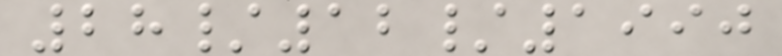28/12/1990
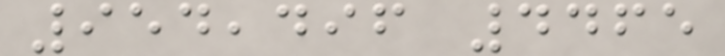954,496 4465
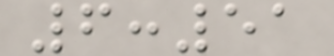6:51
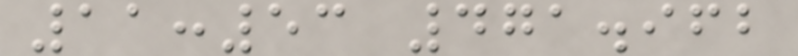11:53 471.962
